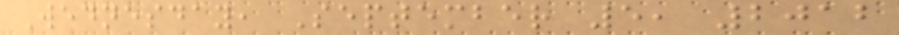Wednesday, September 5, 2012
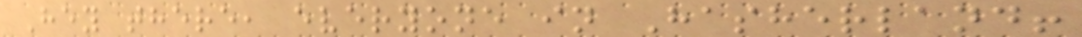Hey there, everyone in Hasherland!
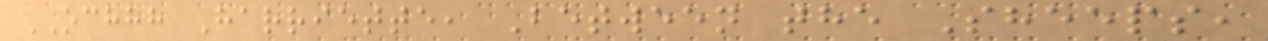OCHHH Harriette, Between the Sheeps,
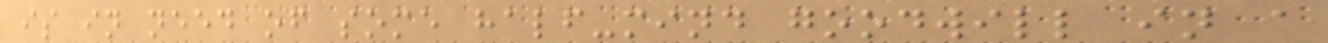is in need of some half-mind goodwill in a
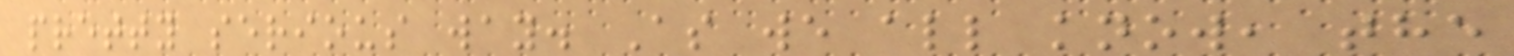pretty serious way. As we all know, the
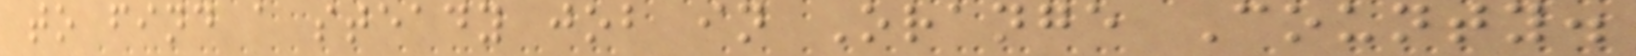to find a steady job in Orange County.
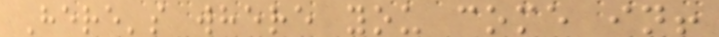Here's where you come in!
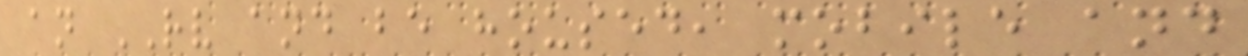an RV and be housed, mobile and
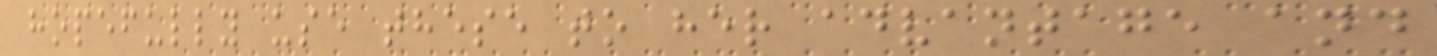hopefully use these to her advantage and
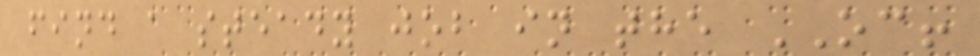find a steady job in the OC!
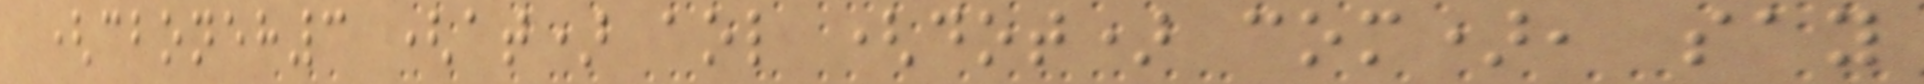(cboneh3 (at) aol (dot) com), say
